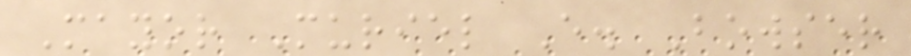Mayor Muriel E. Bowser
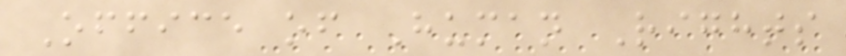Office of Human Rights
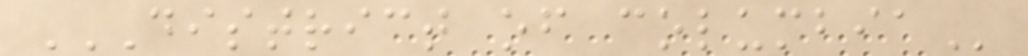DISTRICT OF COLUMBIA
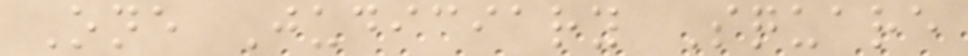One Judiciary Square
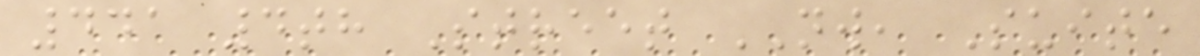441 4th Street NW, Suite
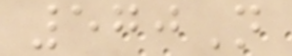570N
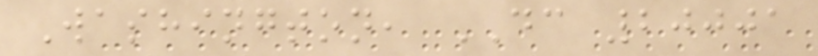Washington, DC 20001
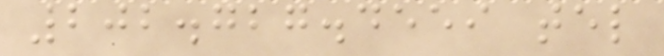202.727.4559 tel
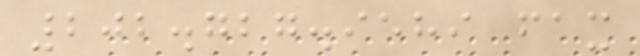202.727.9589 fax
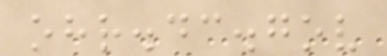ohr.dc.gov
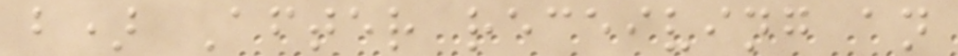b) After receiving an
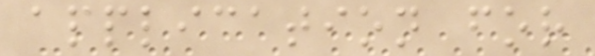application for
